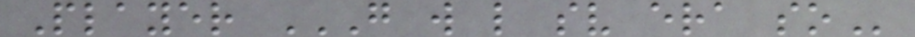Player G W L SV ERA SO
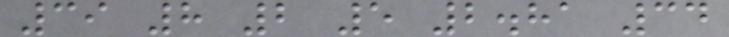39 8 2 5 2.81 34
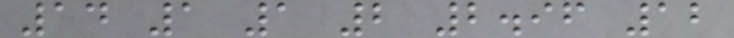14 1 1 2 2.96 12
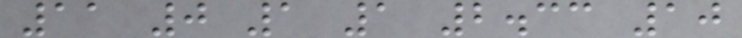11 0 1 1 2.33 10
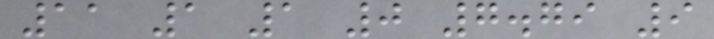11 1 1 0 7.79 9
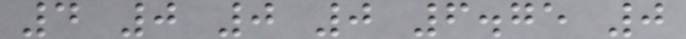4 0 0 0 6.75 0
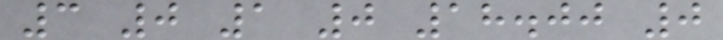3 0 1 0 18.00 0
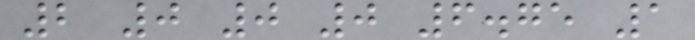2 0 0 0 6.75 1
